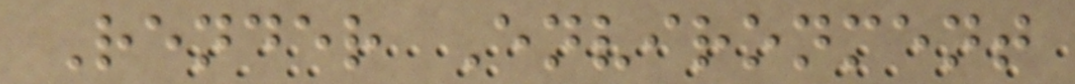Render Environment
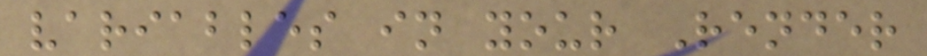variables in your Render
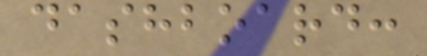dashboard:
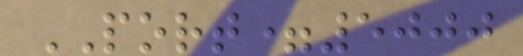PORT=5000
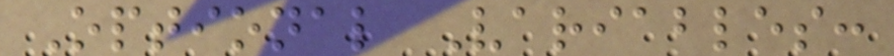Optional Variables:
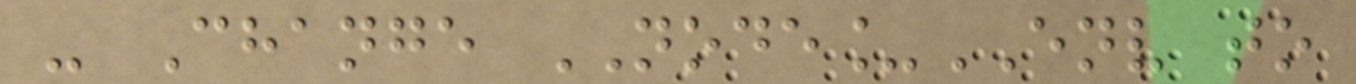- Change NODE_ENV to
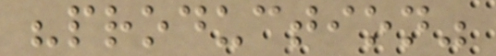"production"
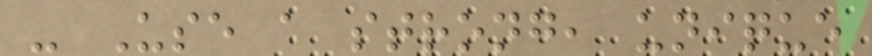- Use a strong, unique
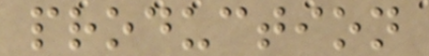production
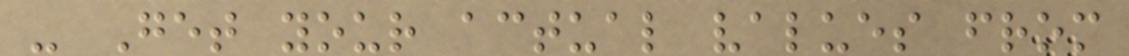- Get your actual values from
